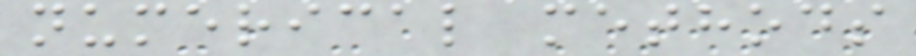numerical methods
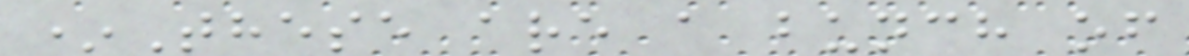*These are a bunch of
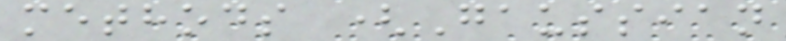methods (Gaussian
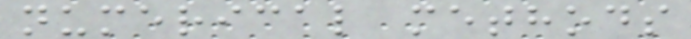numerical methods
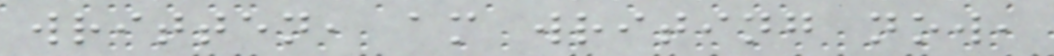written, am writing now,
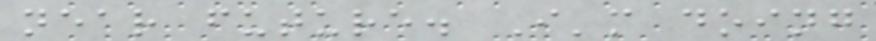near future. I'm doing
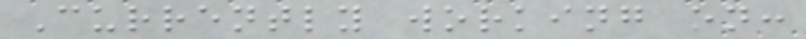Currently working on:
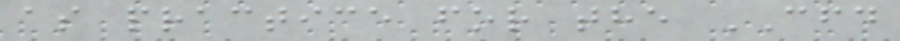as practice for the CFD
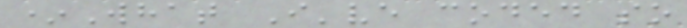*What I've coded so
